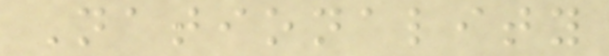Nationality
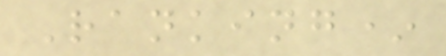Ranking*
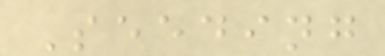Seeding
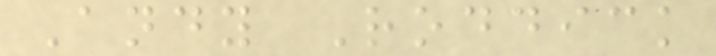Andy Roddick
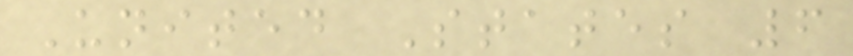United States 6
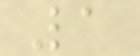1
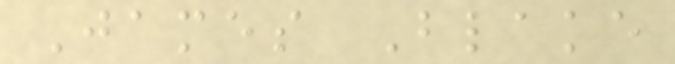James Blake
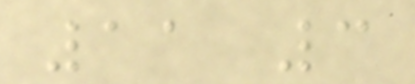11 3
